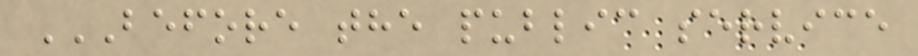BEFORE THE PUBLIC SERVICE
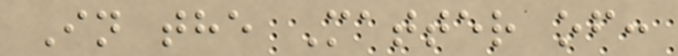In the Matter of:
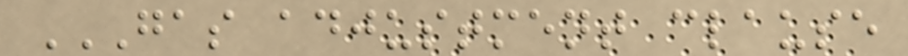GAS ADJUSTMENT CLAUSE
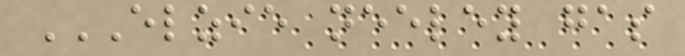ELZIE NEELEY GAS
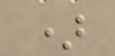)
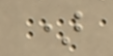)
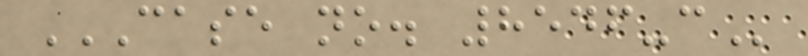CASE NO. 8546-C
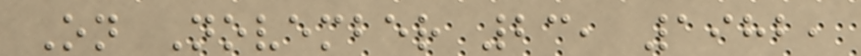On November 23, 1982,
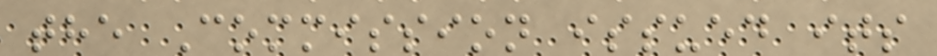the Commission issued its
